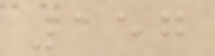157
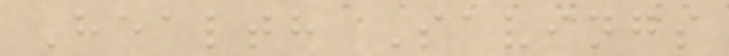Health Savings
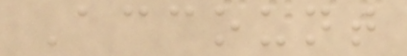Account
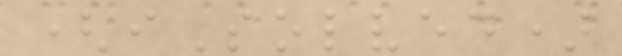(iSolved)
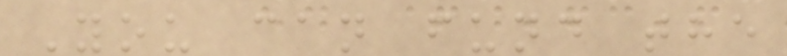You can fund the
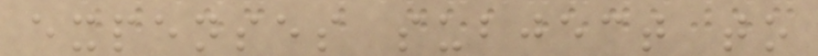expenses subject to
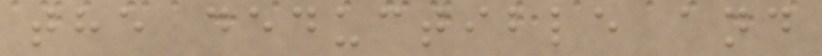the deductible and
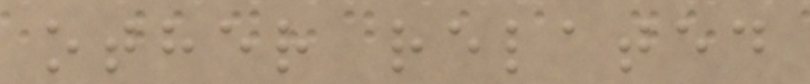other related
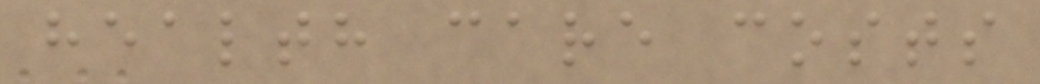health care costs
